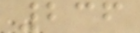236
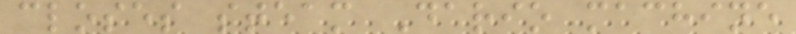closes steam Dario machine
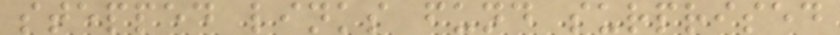stepped links fund surprised
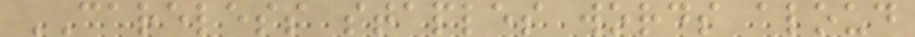CARELESS staples words aloud
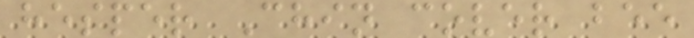hesper Chin cover bee
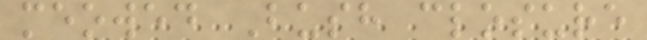meowed Bush closure
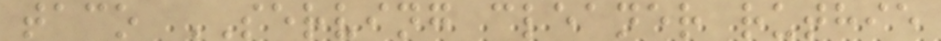taco SERVING cleaner ruthie
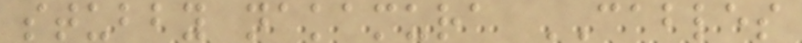stubby nakamura CABLES
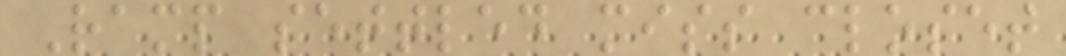Ramp settled miss closet
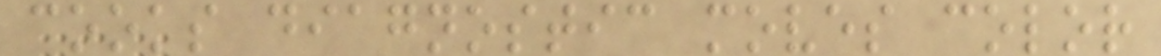cooks diagnostic moves color
